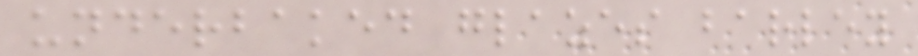underbaked glazes barley
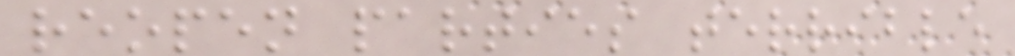reopen parties terrible
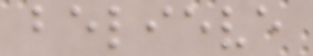believe
